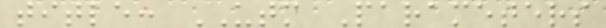title: UTM Parameters
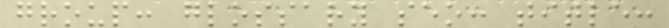group: glossary seo: title:
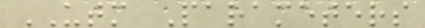UTM Parameters
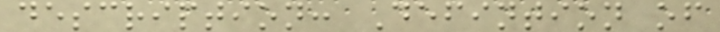description: Defintion of
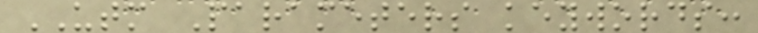UTM Parameters keywords:
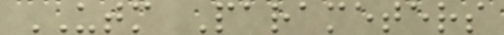UTM Parameters
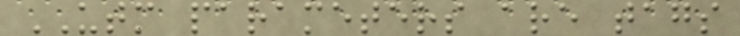UTM parameters are tags
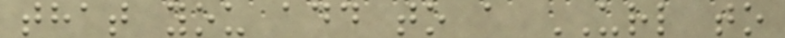that you add to a URL to
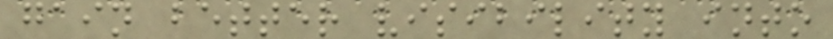gain better visibility into
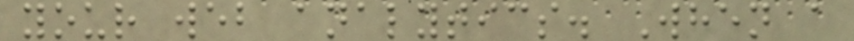your web analytics. When a
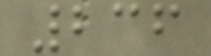236
